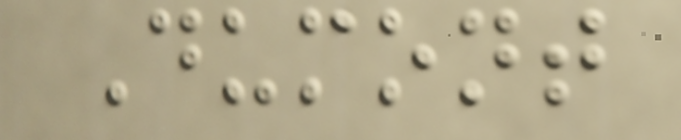Dumont
